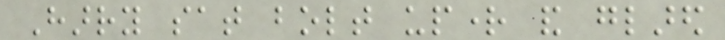Harry sat bolt upright and glared
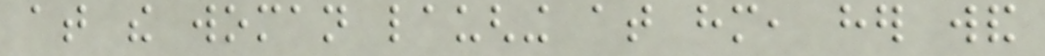at the woman laughing at him, her wand
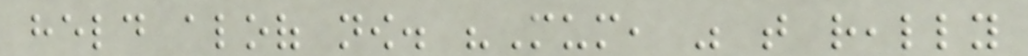held aloof now. "Mum, was that really
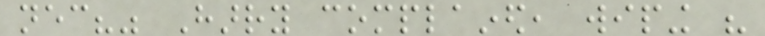necessary?" Harry complained, wiping his
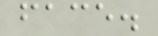face.
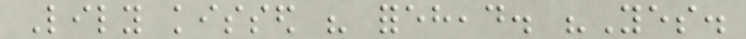Lily kissed his forehead. "Yes.
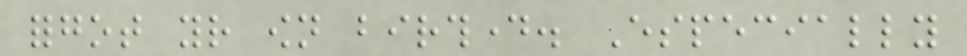forgot your own birthday. Especially
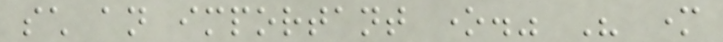such an important one." His mother
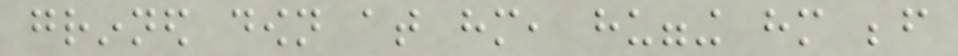grinned down at him, hugging him before
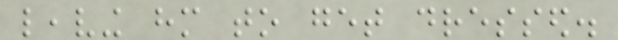leaving him to get dressed.
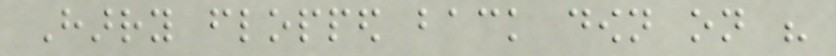Harry flopped back down on his
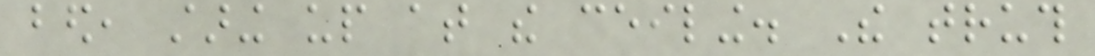bed, staring up at the ceiling. The truth
